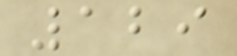129
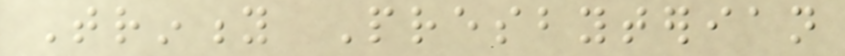Trinity Presbyterian
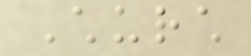Church
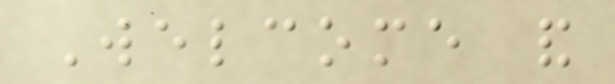Welcome and
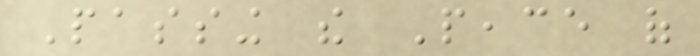Passing the Peace of
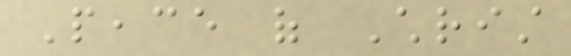Peace of Christ
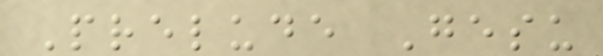Prelude Gesu
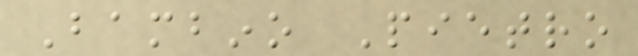Bambino Pietro
